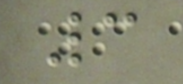3
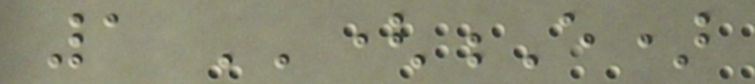1 ''(E)
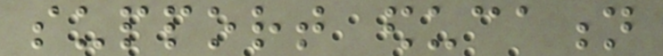support education
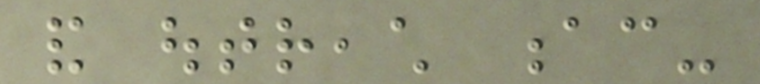and outreach ac-
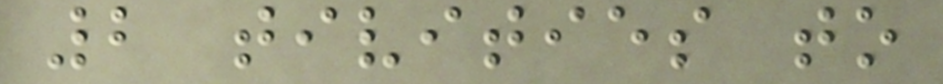2 tivities to
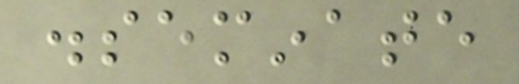disseminate
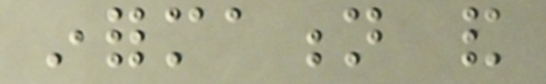information and
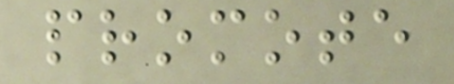promote
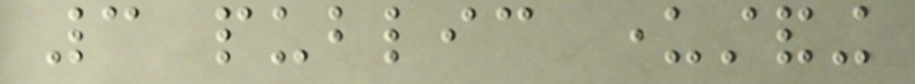3 public understanding
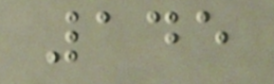145
